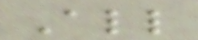All
